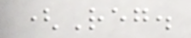(Reg.
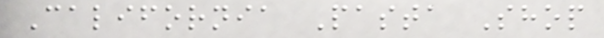California Pasta Shop
